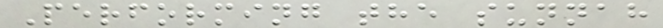Performing the sunnah
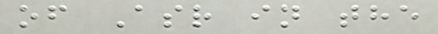of Asr in the
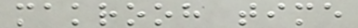makrooh time
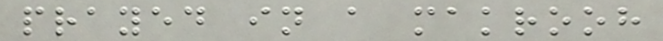prayed in a makrooh
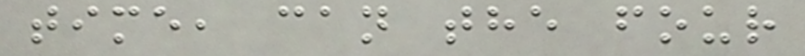time, can the four
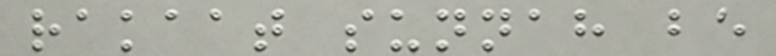rakaat sunnah be
